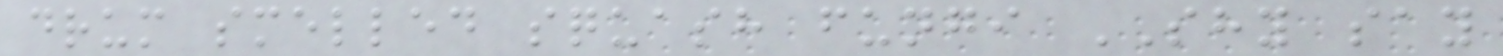drum smelled squash fungi SHY say
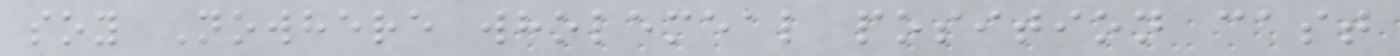soy Nowhere wholemeal position cast
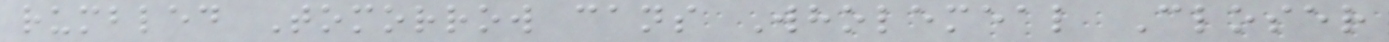rumbled Tomorrow cans Wholemeal Closer
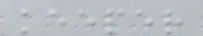keeper
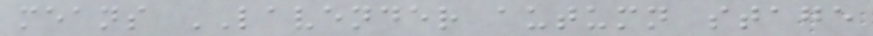means LAVENDER autumn stage
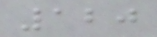120
